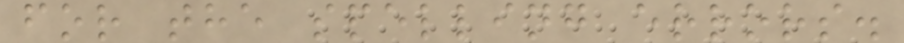for the spelling errors.
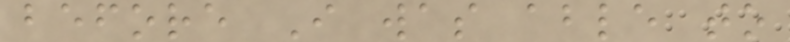before I was able to
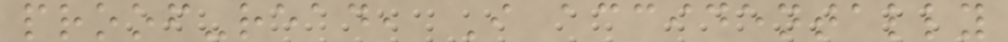proof-read, I accidentally
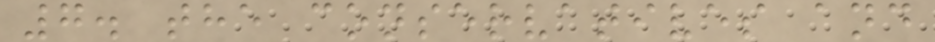7. the conservatives and
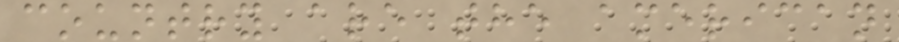country are the american
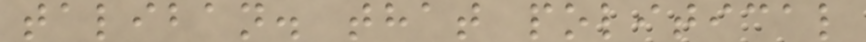taliban. that political
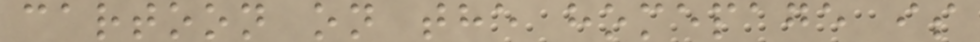cartoon on the homepage is
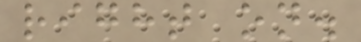right on.
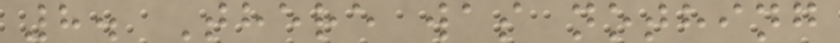8. There was nothing
